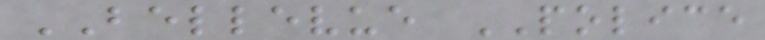BELLEVUE POLICE
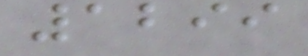1299
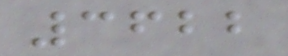3622
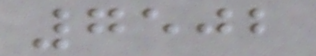7502
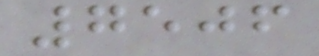7506
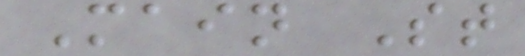Main St
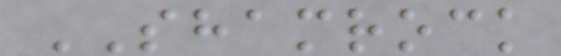SHAMROCK
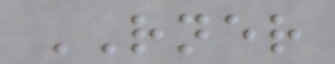RNER
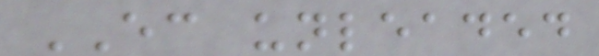EC unleaded
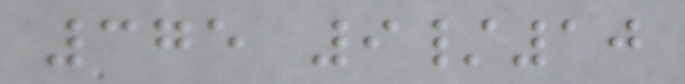375 9/10
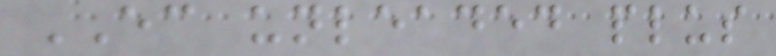EC unleaded plus
